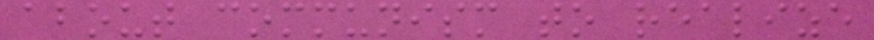about communism to realize
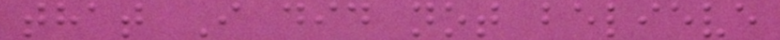that I did not believe
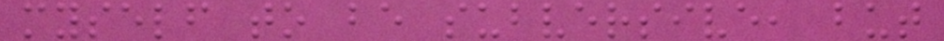myself to be subversive, but
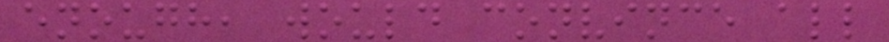enough, would convince all
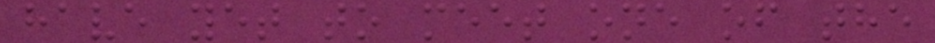have yet to meet one of the
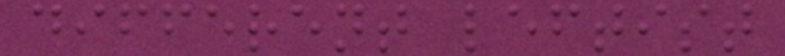different leftist
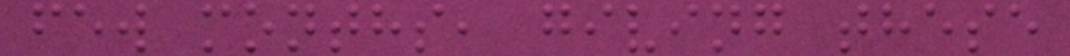few months, giving these
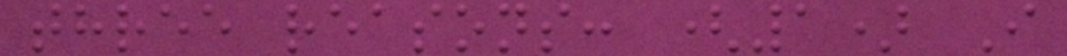three reasons: (1) I
